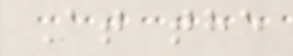At the
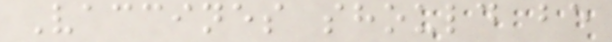Vaccines should be
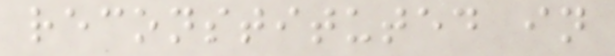reconstituted in
